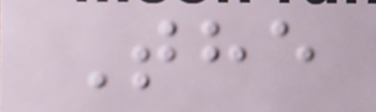The
